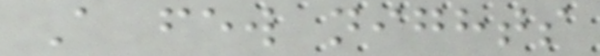A few nights
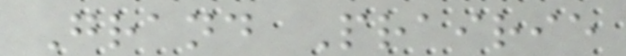Grand Prairie
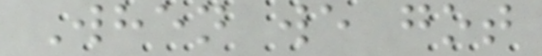When we got
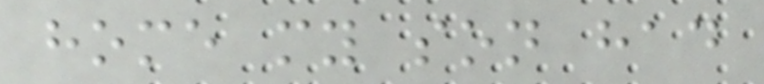home my son had
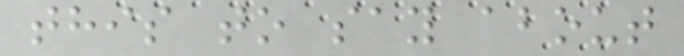this to say about
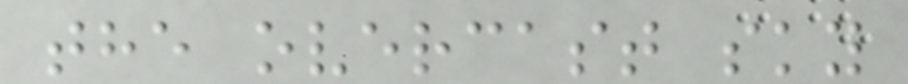the overcast sky
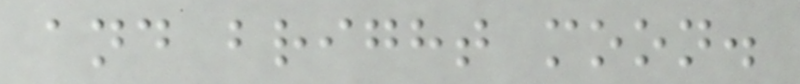and bright moon.
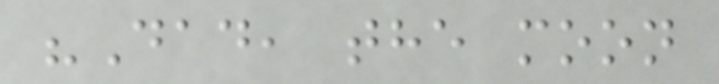"Dad, the moon
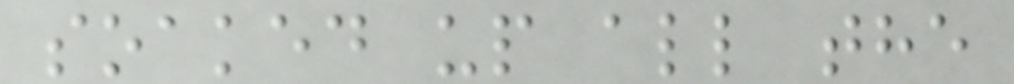soaked up all the
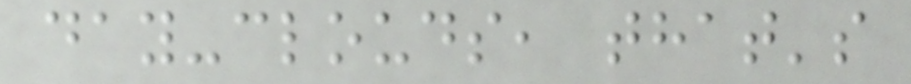day-clouds, that's
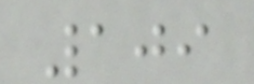109
